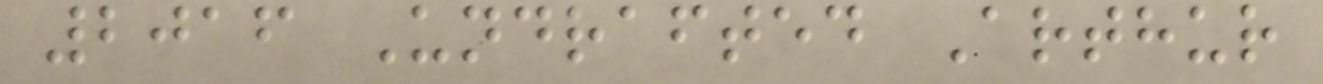2016 Undrafted Arthur
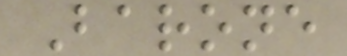Barone
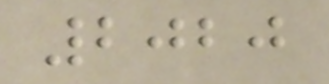2020
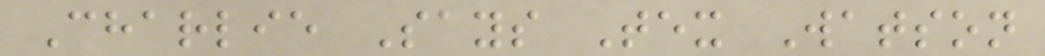Charlie Says Tex Watson
